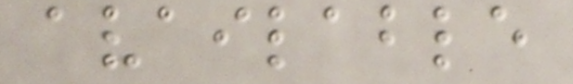available
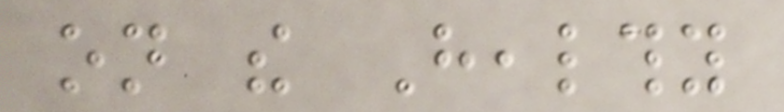on the Healthy
